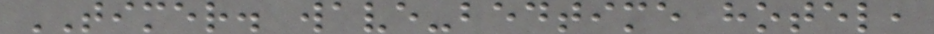TIMER. wave-bedtime hotel,
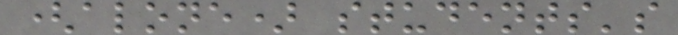(alone) students's
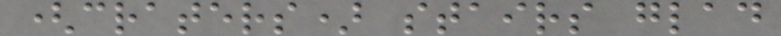(craters) stairs glad
